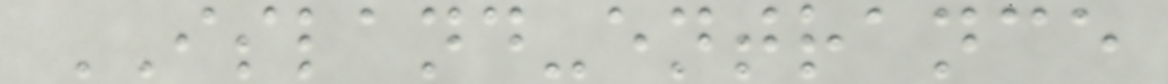ISLAND-entrance
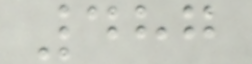487
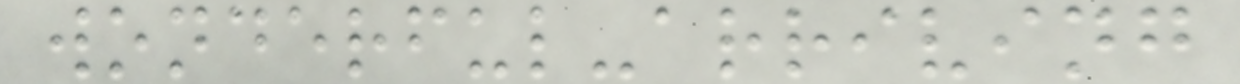wonderful-arriving
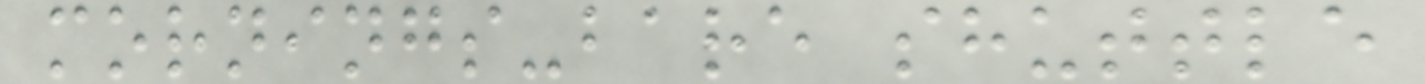mornings-bare shuttle
